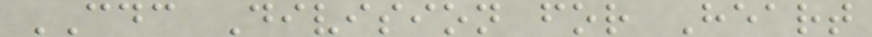CDC Division for Heart
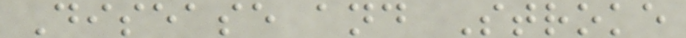Disease and Stroke
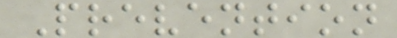Prevention
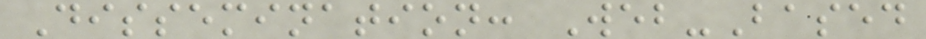Dissemination: Web-Based
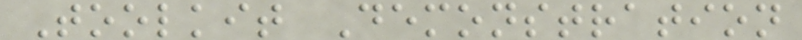Toolkit Demonstration
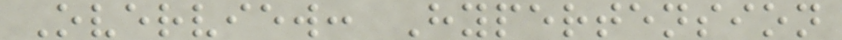Overview: Hypertension
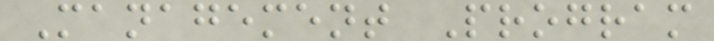Management Program
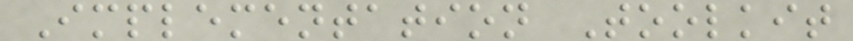Implementation Toolkit
